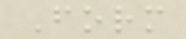Form
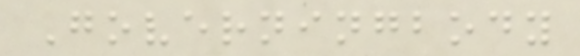Governingbody
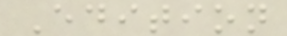Edition
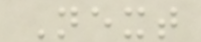Next
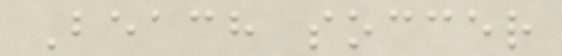Beach soccer
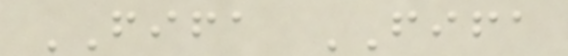FIFA FIFA
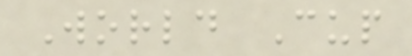World Cup
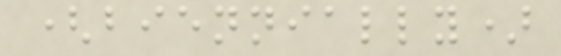(biennially)
